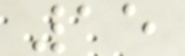15
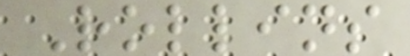Rollins
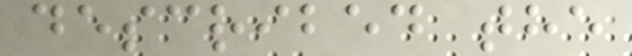described the
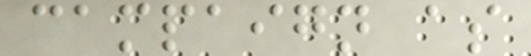campaign as
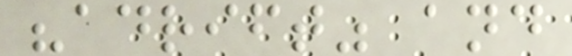"adrift" and
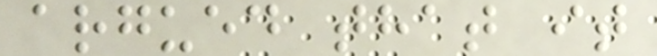argued that it
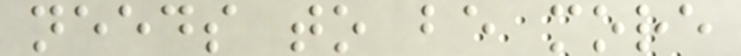needs to be more
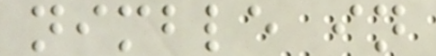nimble in
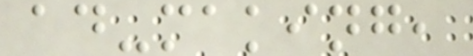ad-making,
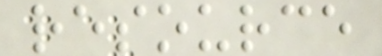resource
